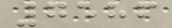7586
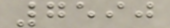7590
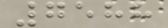7588
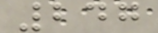247
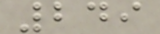249
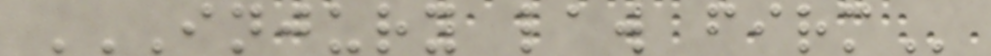INJURY LAW FIRM
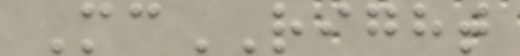McRIGHT
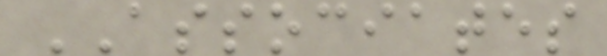ASSOCIATES
